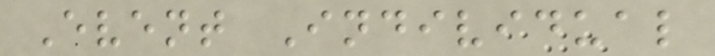Event Individual
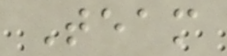Team
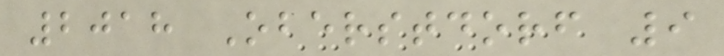2018 Oberstdorf 9
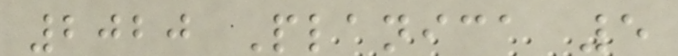2020 Planica 5
